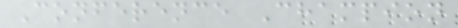Conference Champion
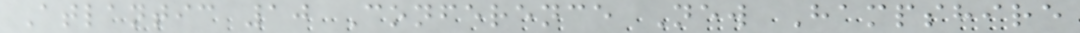Atlantic 10 Conference New Hampshire
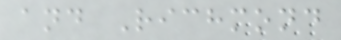and Richmond
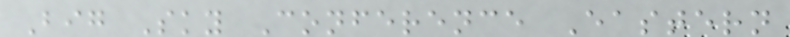Big Sky Conference Eastern
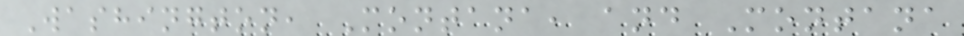Washington, Montana, and Montana
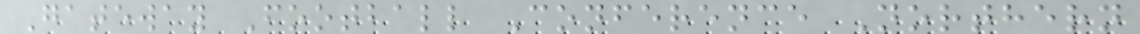Gateway Football Conference Northern
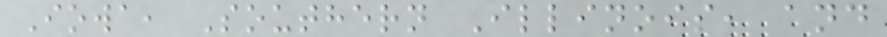Iowa, Southern Illinois, and
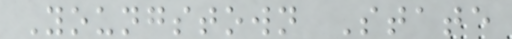Youngstown State
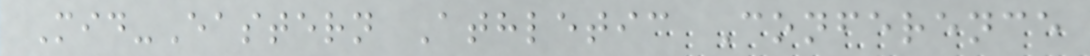Mid-Eastern Athletic Conference
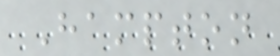Hampton
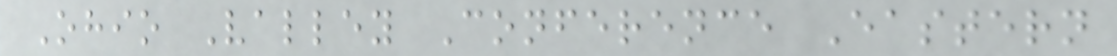Ohio Valley Conference Eastern
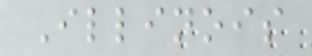Illinois
